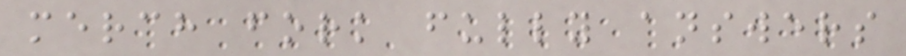merch fork fully answers
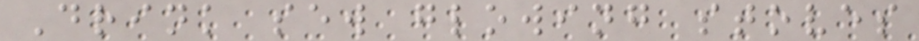Drink sew glowing stoves
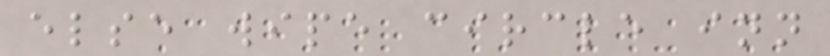else wipe circle inn
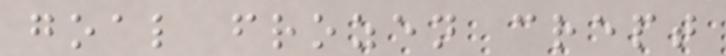goal frozen crept
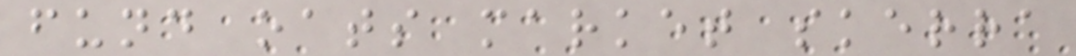fund oats market skerra
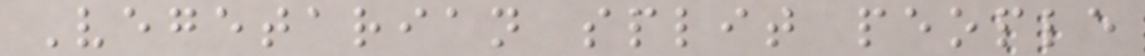Vegetarian split people
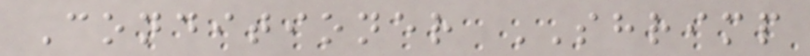Conditioner SHRIMP
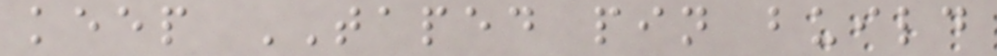keep TAPED pin build
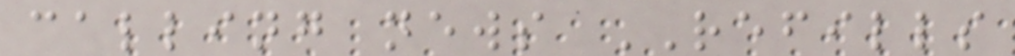calling news REFILLS
